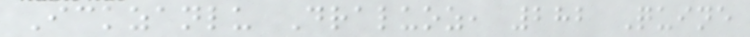Ickzanlu Draluoz, 282 Quine
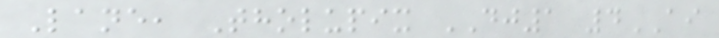Lane, Tholupix DJ1 4AI
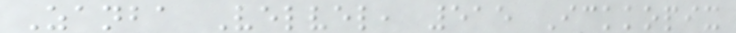Zanba Velvel, 515 Ickkopix
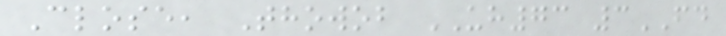Close, Thowob UH73 3FD
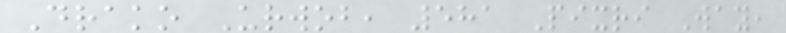Drako Urwob, 581 Pixri Way,
